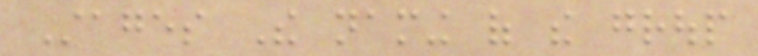Stages The naming of the group
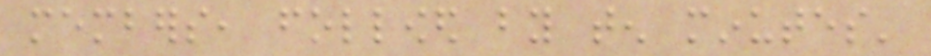members, followed by ten minutes'
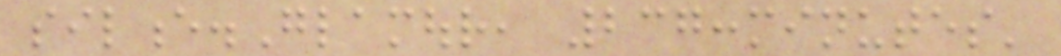silence.Glamour, 237:minutes'
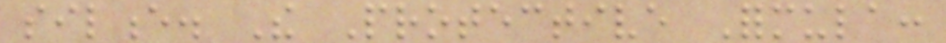silence. The Protective Formula:
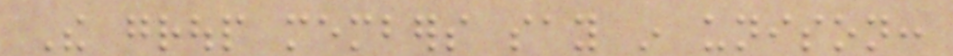The group members say in unison:
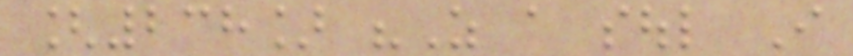[238] "As a soul I
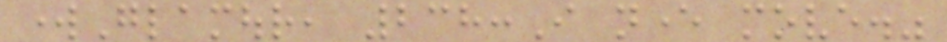workGlamour, 238:I never move."
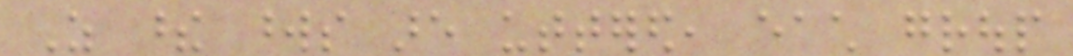As these words are uttered, each group
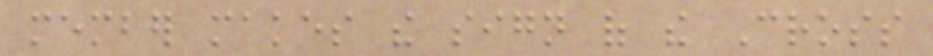member makes the sign of the Cross
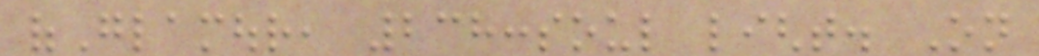ofGlamour, 238:soul light. On
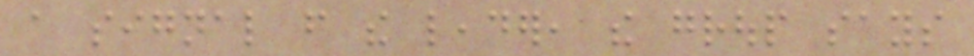a signal from the leader, the group says
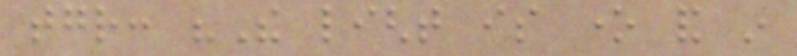together: "The light is one and in
